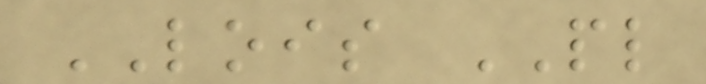LOIS PL
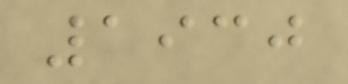1930
